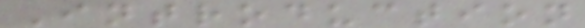Introduction
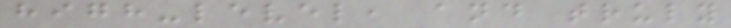high-level, and truly
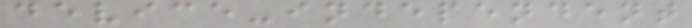device-independent
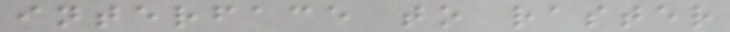interface to raster
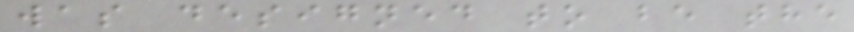was designed to be the
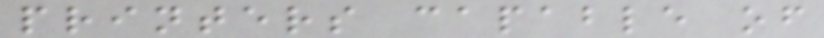printers capable of
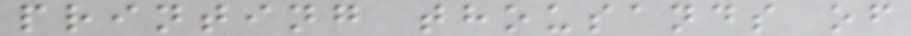printing thousands of
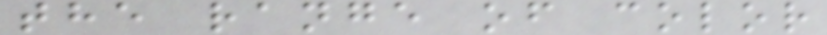the range of color
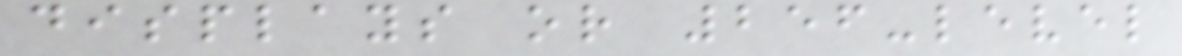displays or 256-level
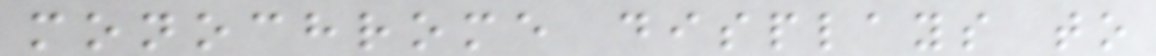monochrome displays to
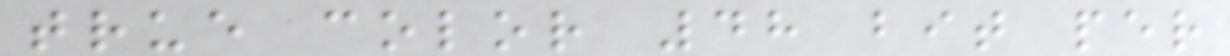true color 48 bit per
